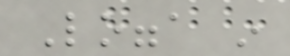Logga in
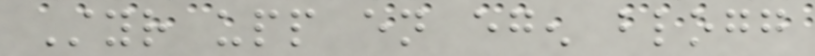Styr upp en egen blogg
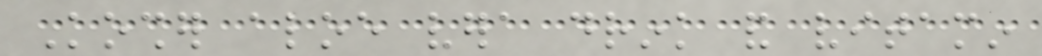Kosher aloe vera drink and vitamin
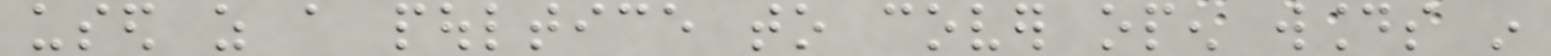used as a poultice to cover open wounds in
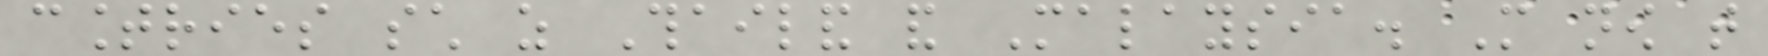countries such as Thailand and Malaysia. More now that
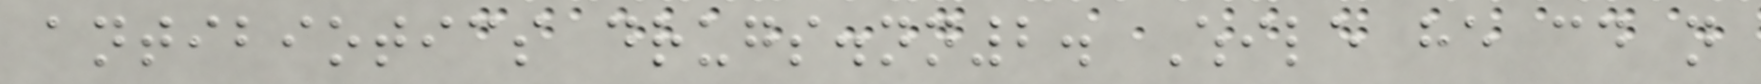antibiotics drugs.nn2. While he could not
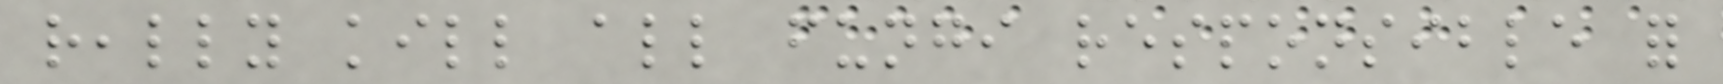really kill all fungi responsible for
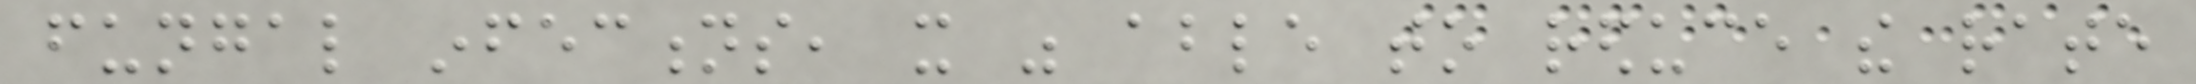fungal infections, it was able to reduce the rate
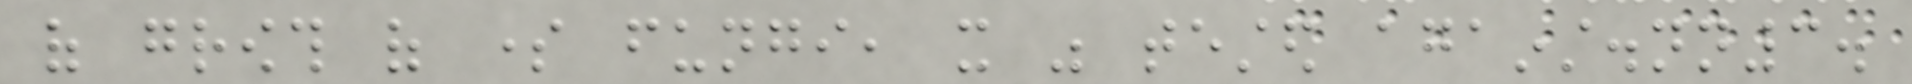of growth of some fungi, it was tested against.nn3.
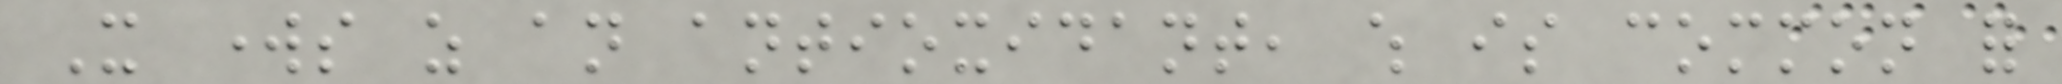It works as an antioxidant, which is common for
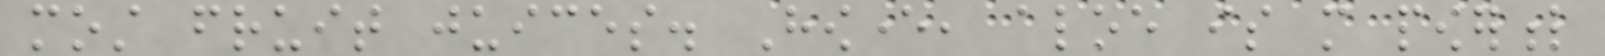most fruit juices. However, aloe is more powerful
